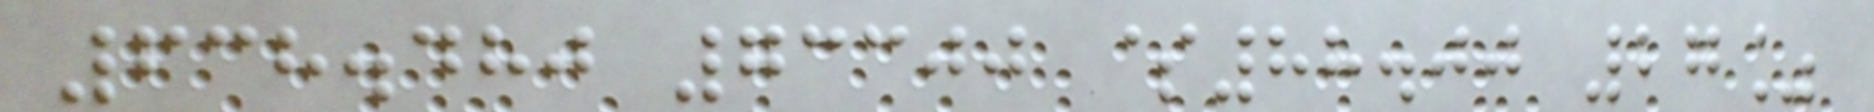638.480 73300 $88.00 27%
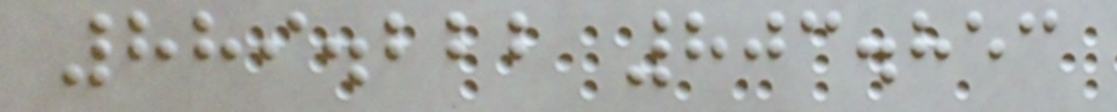889.222 803.853
